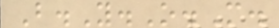B.Y.O.M.
